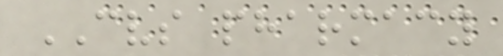CVS pharmacy
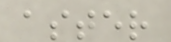aster
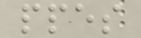ppes
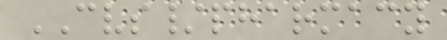CVS/pharmacy
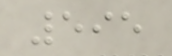595
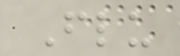Flu
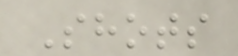Shots
